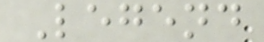Legend
